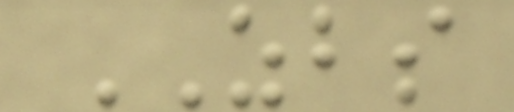ZBS
